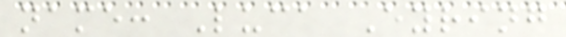name: Luca Eyring
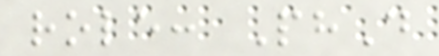role: PhD
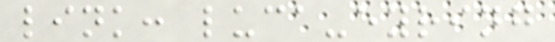link: luca-eyring
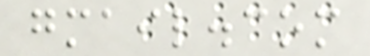gmail.com
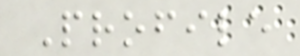Profile
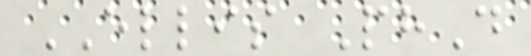ELLIS PhD
